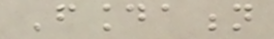Foundation
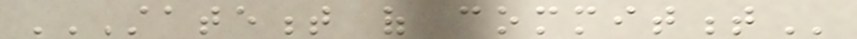STATEMENT OF COMMITMENT
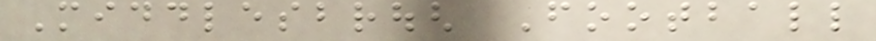Middlesbrough Football
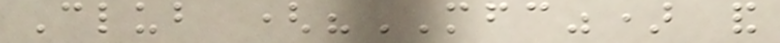Club ("MFC") and
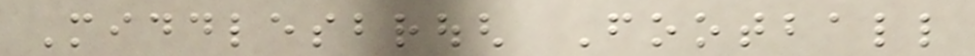Middlesbrough Football
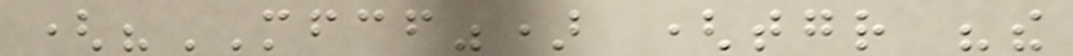("MFCF") (together "the
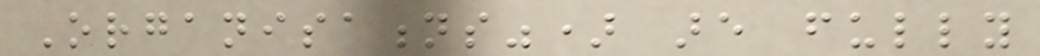Organisations") are fully
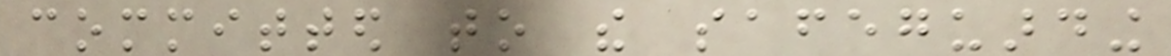committed to the safeguarding
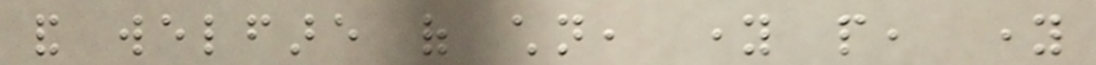and welfare of children, young people, young
